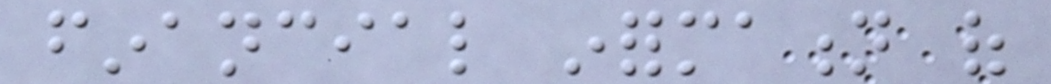financial information of
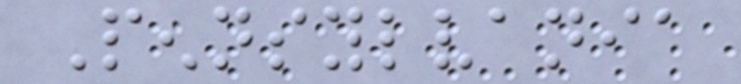Pennsylvania
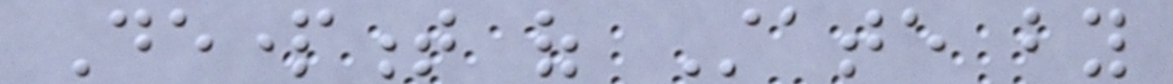Department of State by
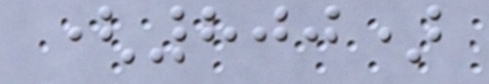(800)
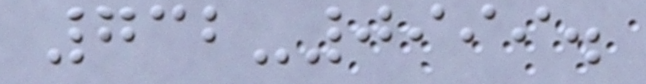732-0999.
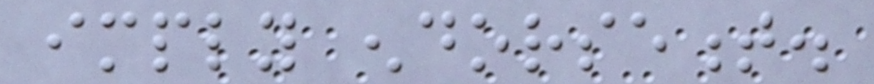imply endorsement.
